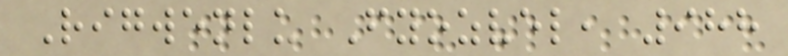Rigwenlu Fyozvel, 988
